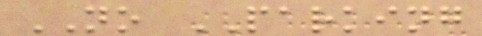NO PARKING
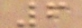6
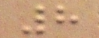8
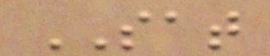SAT
